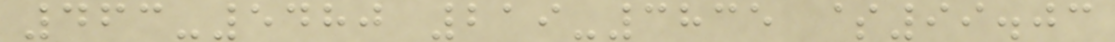463-5480 219-3835 $99.03
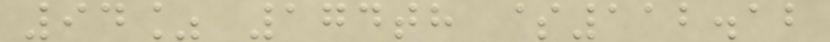94% 174th $112.12
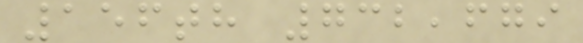156th 732,679
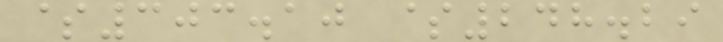$303.10 $248.29
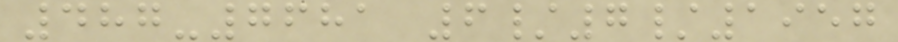487-7681 6/7/1957
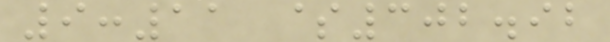9:11 $302.92
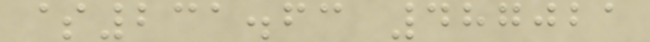$231.63 487021
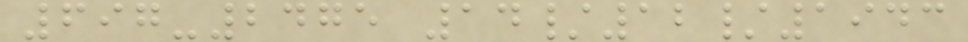697-2475 14/12/1943
